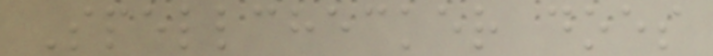Spellchecker does
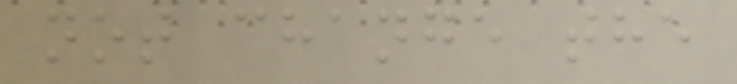not change the
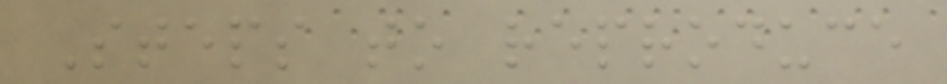Steps to reproduce
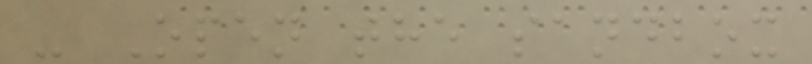- Open the sandbox
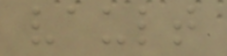vault
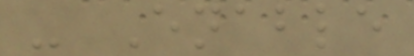- Enable
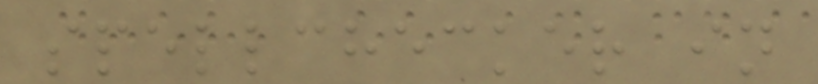spellchecker in
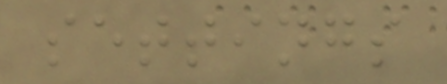settings
